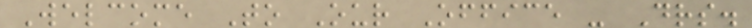Welcome To Our Office - Drs.
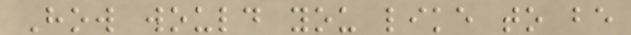How would you like to be
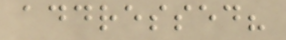addressed?
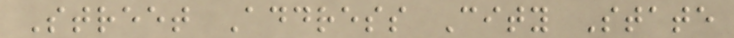Street Address City State
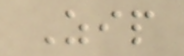Zip
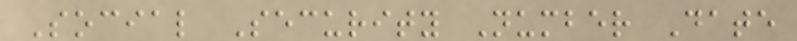Social Security Number Date
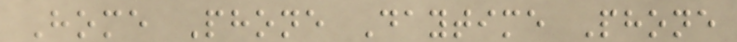Home Phone Daytime Phone
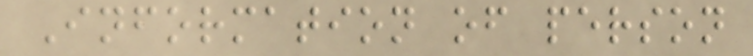Information of person
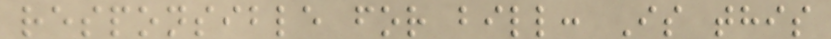responsible for bill: Is this
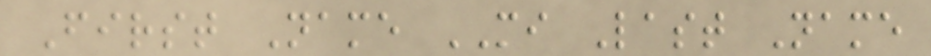First Name MI Last Name
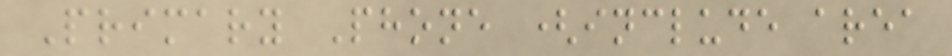Primary Phone (include area
